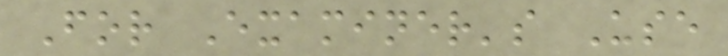For Examiner's Use
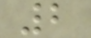2
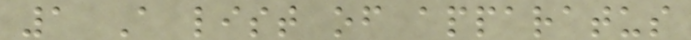1 A list of apparatus
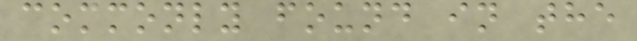commonly found in the
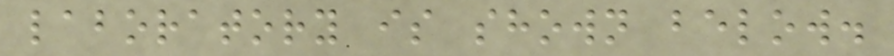laboratory is shown below.
